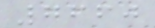7660
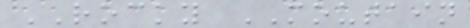ROCKY MOUTAIN
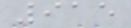915
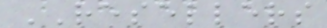RESELLERS
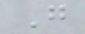G
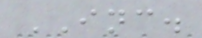INC.
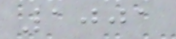1001
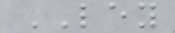LEY
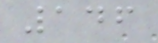146
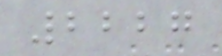2227
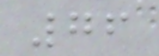76
